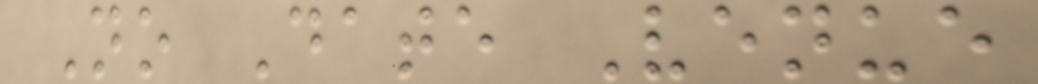No Date Venue
